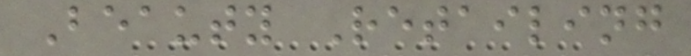Beauty Retailing
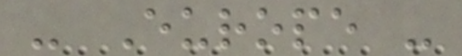- Europe -
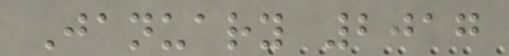January 2017
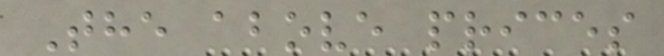The above prices
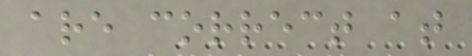are correct at
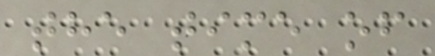the time of
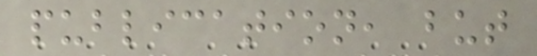publication, but
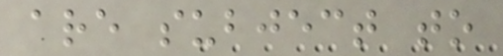are subject to
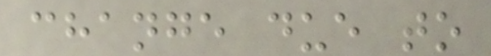change due to
